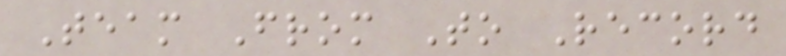Team From To Record
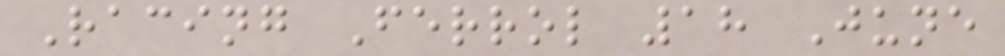Racing Ferrol 18 June
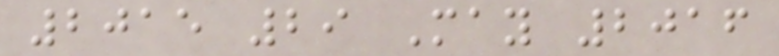2015 29 May 2016
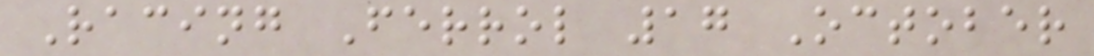Racing Ferrol 17 October
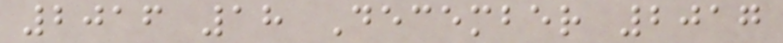2016 18 December 2017
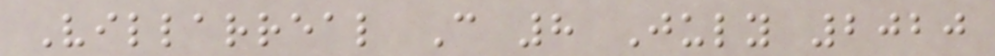Villarreal C 8 July 2020
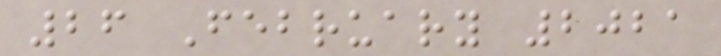26 February 2021
